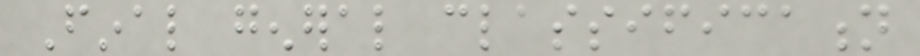Final general classification
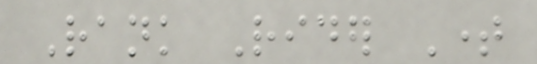Rank Rider Time
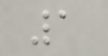1
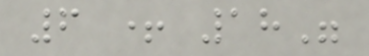6 + 18"
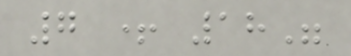7 + 18"
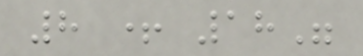8 + 18"
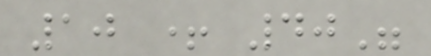10 + 40"
